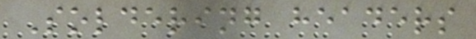Soldering headers
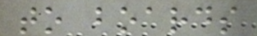to boards
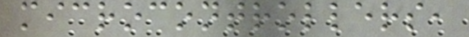microcontrollers,
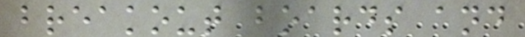breakout boards and
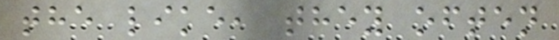the like, they often
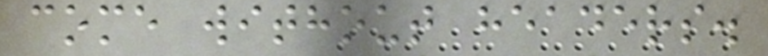come without headers.
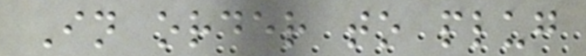In order to plug
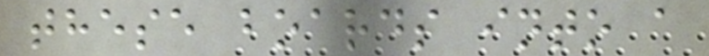these boards into a
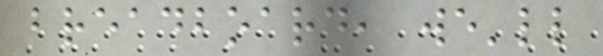breadboard, we'll
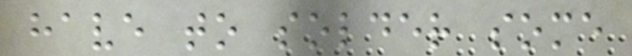have to solder some
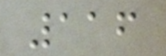116
